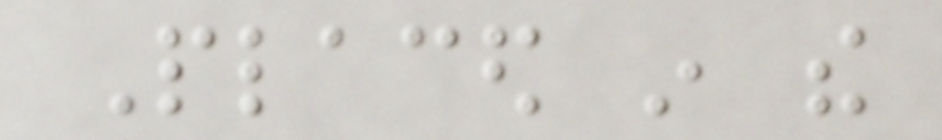Placed in the
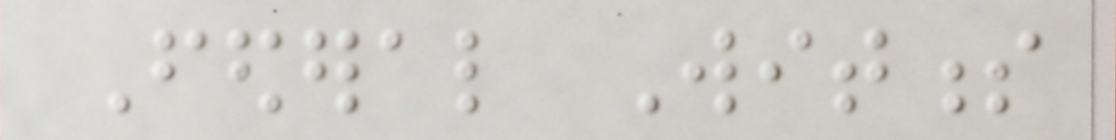Federal Witness
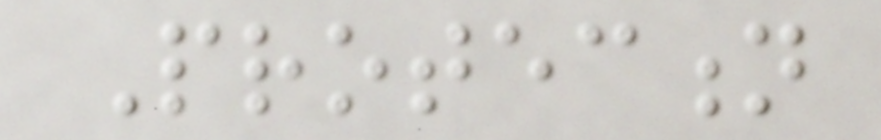Protection
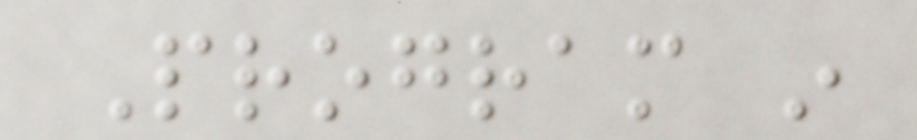Program in
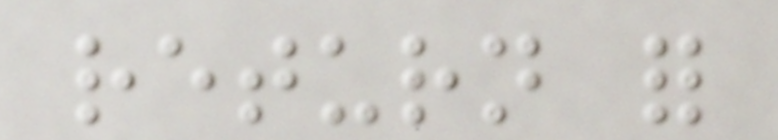return for
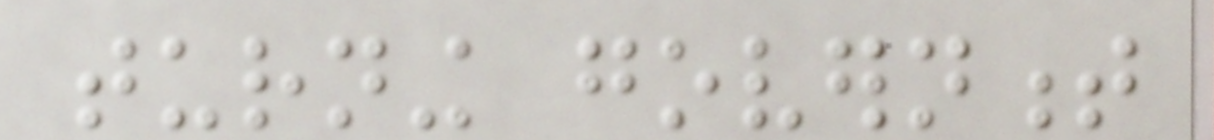turning government
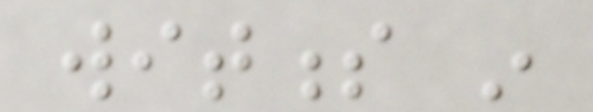witness in
